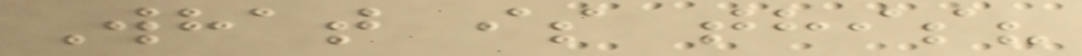What is this?
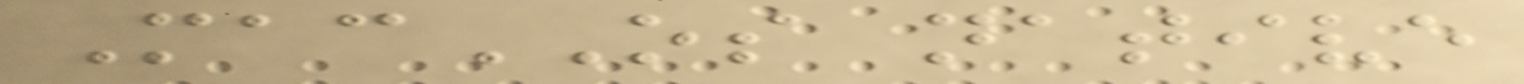MacOS native
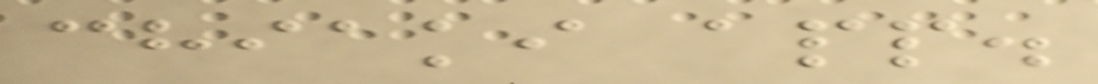chiaki app.
